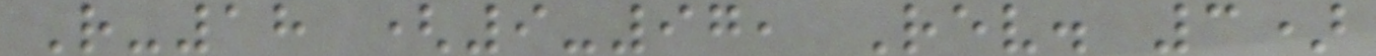R-18 (9-97, Rev. 3)
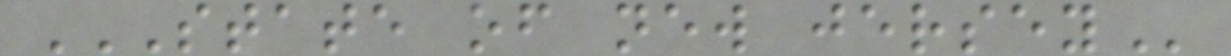STATE OF NEW JERSEY
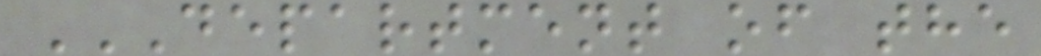DEPARTMENT OF THE
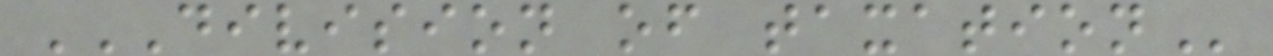DIVISION OF TAXATION
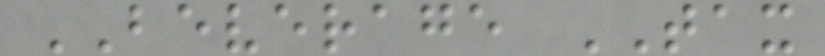BEVERAGE TAX
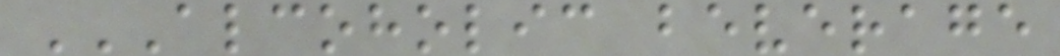ALCOHOLIC BEVERAGE
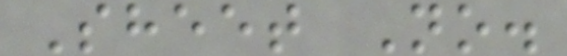Sheet No.
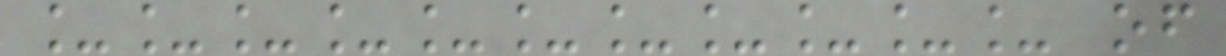___________ of
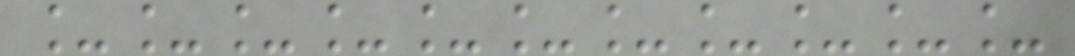___________
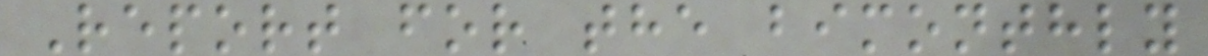Report for the bimonthly
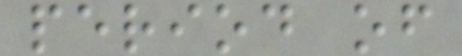period of
